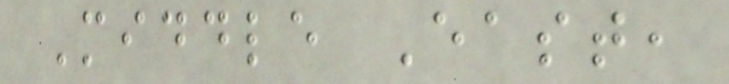Middle East,
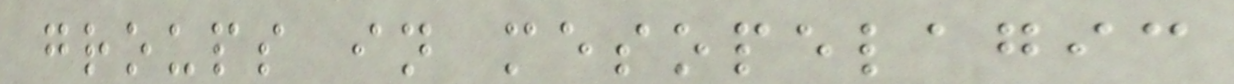groups in mesopelagic
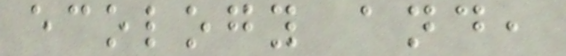ecology and,
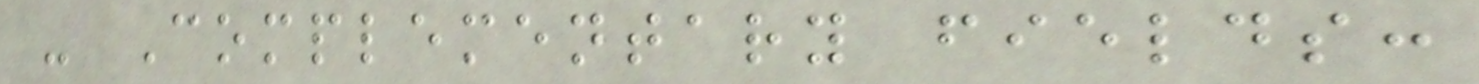- Complementary fields:
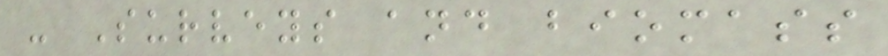- Surveys and biomass
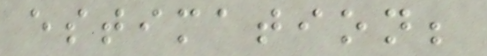estimation;
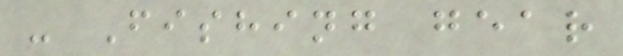- Fishing gear
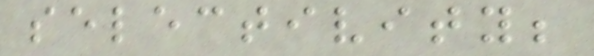selectivity;
